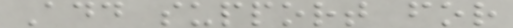Add support for
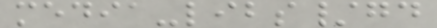media-libs/gd
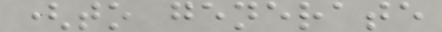(to generate
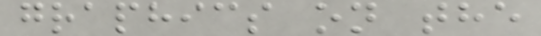graphics on the
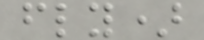fly)
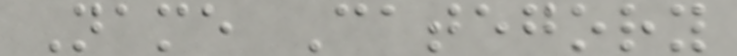Name Category
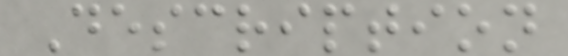Description
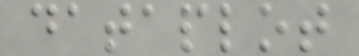dataplot
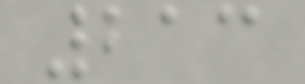213
